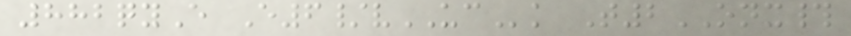882qyE E6/vUCk T2ONX#
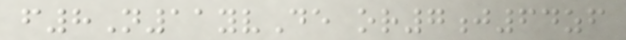f8N11yvDe or7j64zf
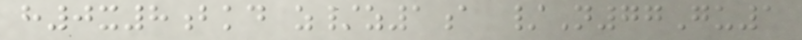h0x8bkd z/z1a /N77Gu1
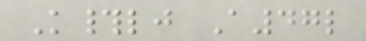K#lj A47l
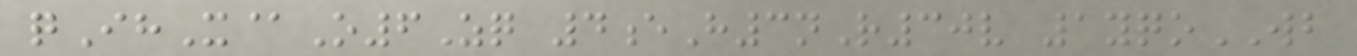qIhX@O6Zq 4eH3nR30v 1yqoWB
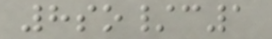8so/c1
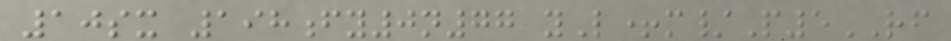10sx 198fy0n77 yL+m/P5RF
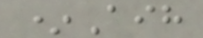*Aih
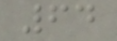64
